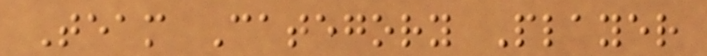Team Category Player
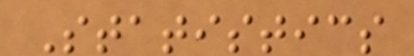Statistics
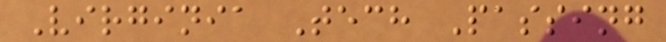Virginia Tech Passing
